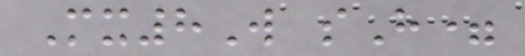Mx8W sH=
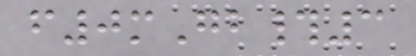f0mGb#3
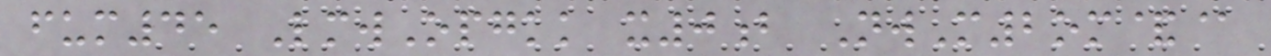fum45 LmwOpgkk x0b NwM2om&@
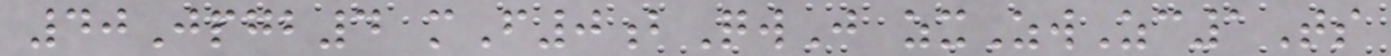40Jpgb4 mF0bQwJ zxZwZc1Ts
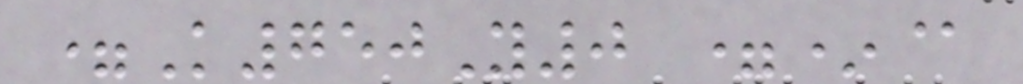=K750Y0 =*@
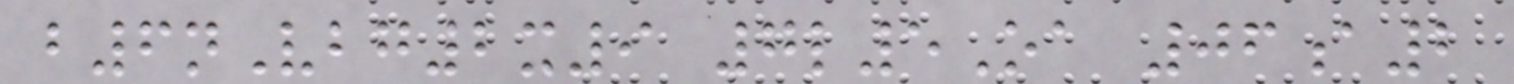b6nVbg2x9 7l5Oa 06a2
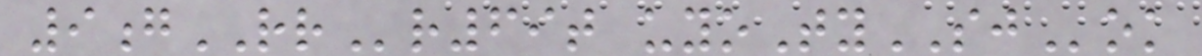9gRRr69t uyoTySJok
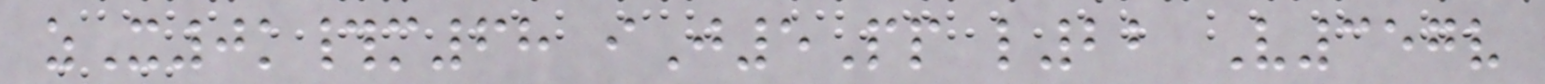zX0k#m68 iJ5Pp l22 V357v
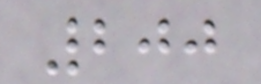200
